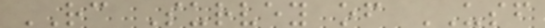RC Survey of USF
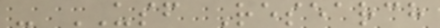- USF Research
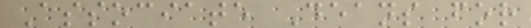Associate Deans for
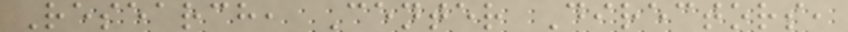Research, Center Directors,
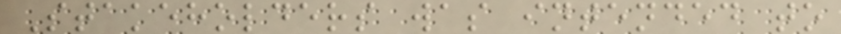Stakeholders was intended to
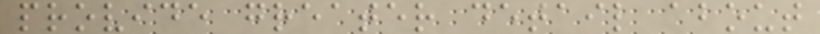provide greater detail about
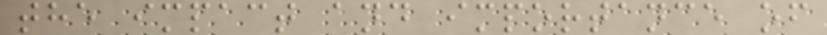the impact and importance of
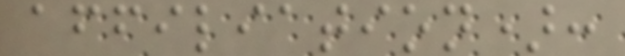affiliation):
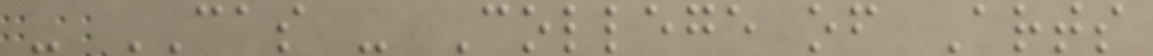- CAS - College of Arts
